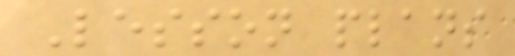Lesson plans
